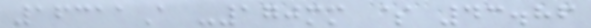16311A -170mm $ 43.86
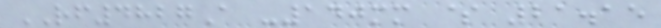RF4827A -140mm $ 21.15
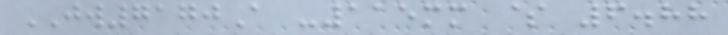JW7170A -115mm $ 6.88
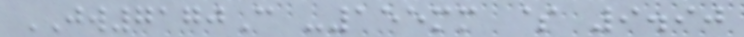JW7170C -155mm $ 9.90
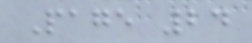Page 24
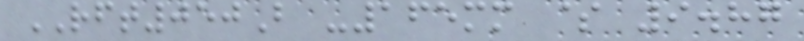RFT050B -165mm $ 9.87
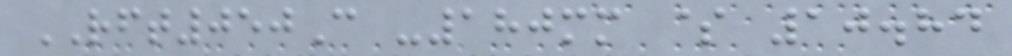RFT050C -180mm $ 10.84
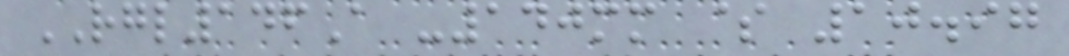RGL146A -140mm $ 10.97
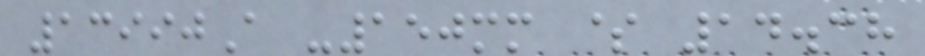13990A -150mm $ 14.38
